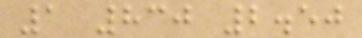1 830 2.50
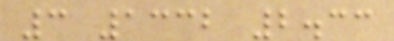3 1332 2.33
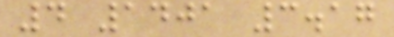4 1401 3.17
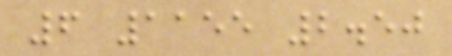6 1155 2.50
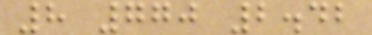8 770 2.42
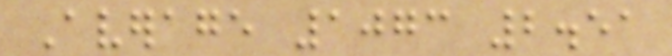Average 1073 2.51
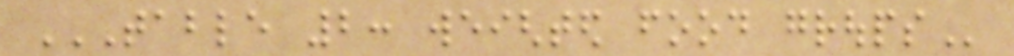TABLE 2: WEIGHTED FOOD GROUPS
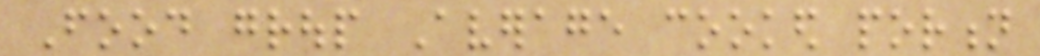Food group Average cooked portion
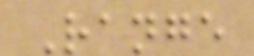Range
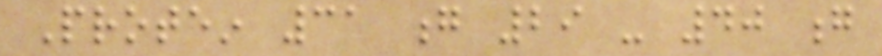Protein 31 g 29 - 40 g
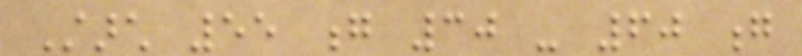Starch 55 g 30 - 60 g
